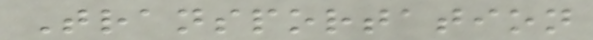Transportation
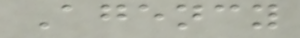Agency
